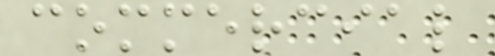commercial
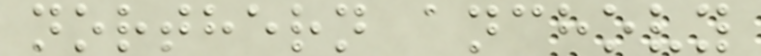northern anchovy
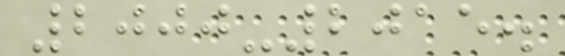2000-2015.
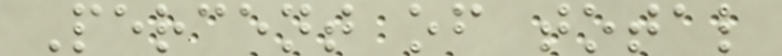Percent of total
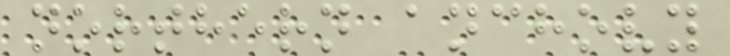northern anchovy
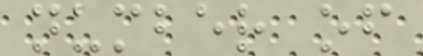number of
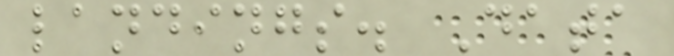landings. Data
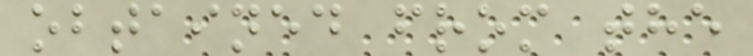obtained from the
